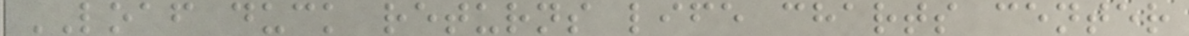LOAF duck returns life charts center
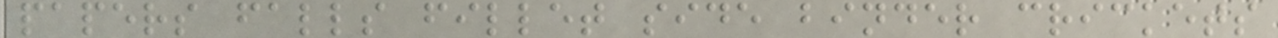papers falls fillet side binder crickets
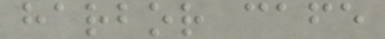harbor cafe
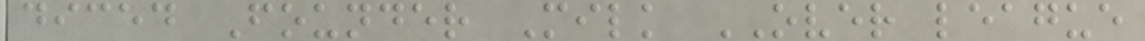diced Founder Milk OVER league
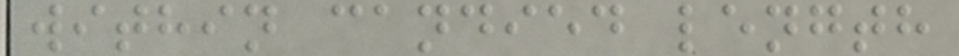within candied length
